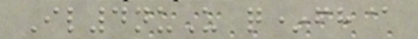Il4nuU q*fh@
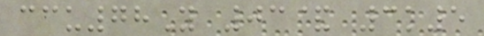ccu78Y 03& 3k5
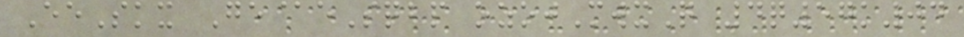EeSkx Ge@eSqbp ozojMwxQ 4q57k04
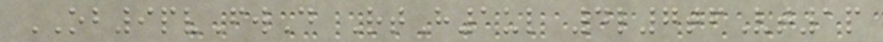OB9pvFwD RtH1ul 4l7tfVt1p
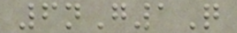6nG1Q
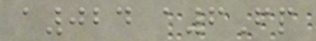a024 a6Fp
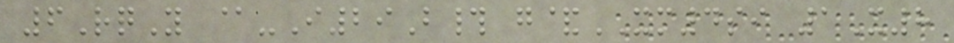6RqY @-I29B# g&XM4si 1X8
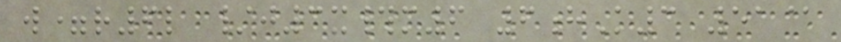w=r6l /j3x#m6 6hK3 51@
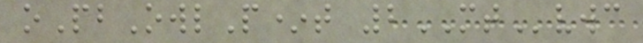oPbOwlP*t 2MTvwc
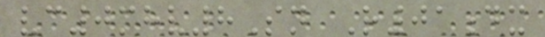vc0mhv8Sn R01dx
